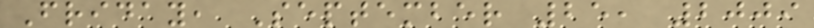Friday, September 25, 2009
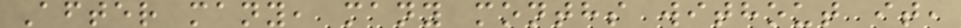After many, many months without it,
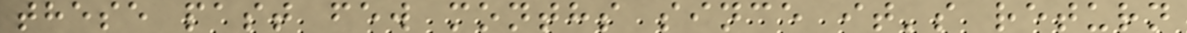these past few months since it's return
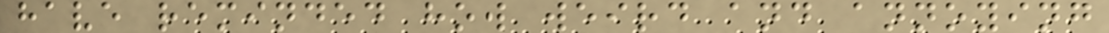have reminded how weird and annoying
